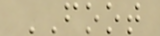FOOT
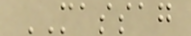MASSAG
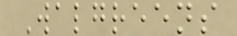Walgreens
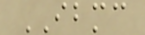IBMC
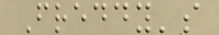Freddy's
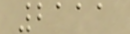2111
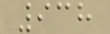938
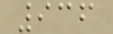936
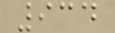934
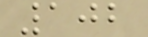102
